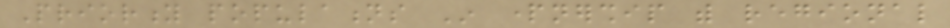Priority populations In partnership with regional
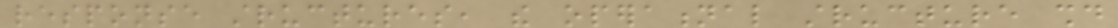response structures, the operational structure should
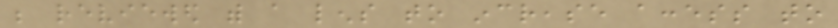be reviewed with a lens to increase access to
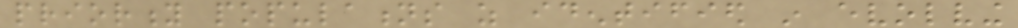priority populations as identified in evolving
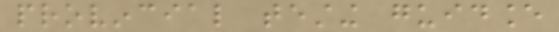provincial testing guidance
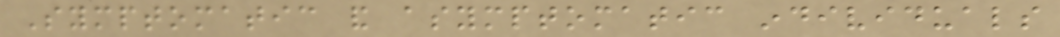Symptomatic and asymptomatic individuals
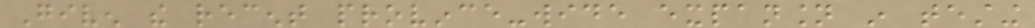Given the recent province-wide expansion in testing
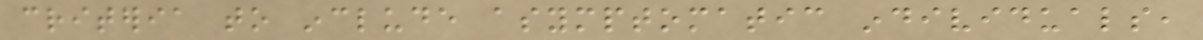criteria to include asymptomatic individuals,
